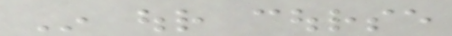In our course
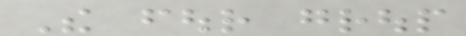The four group
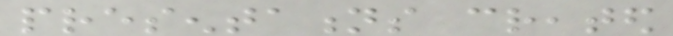presentations created
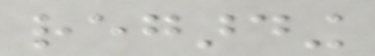regarding
